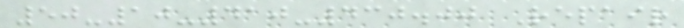50-10-410-430.00 Repair
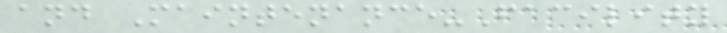and Maintenance-Facility
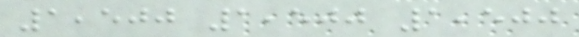1,500 1,500 1,500
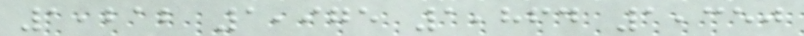1,212 1,975 1,864 1,350
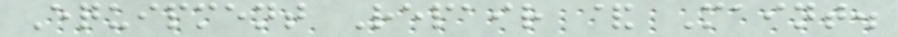Equipment Repair & Maint.
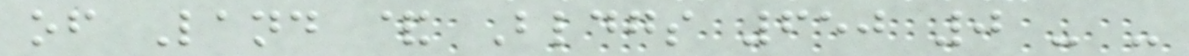of Land & Bldgs 650 0 - -
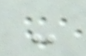-
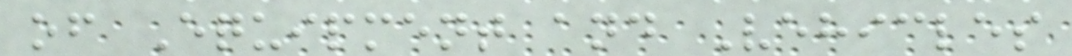of Equipment and Vehicles
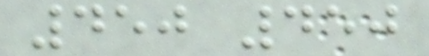450 450
